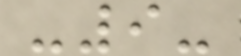-9-
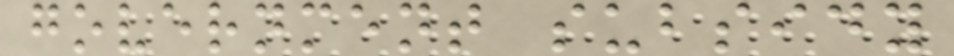government subsidy
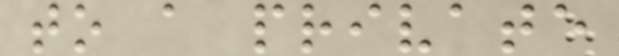to a private
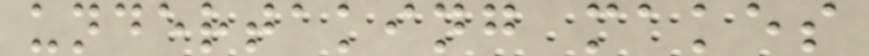undertaking makes
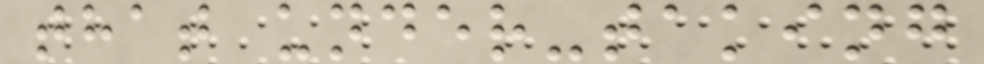that under-taking
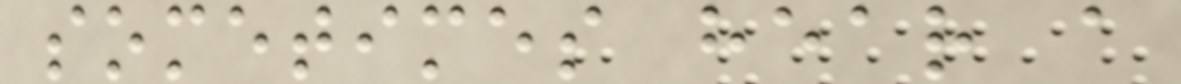sometimes hear a
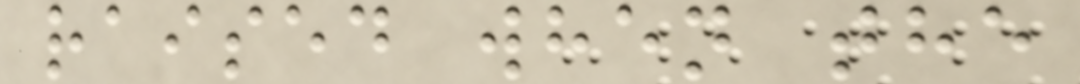raised when the
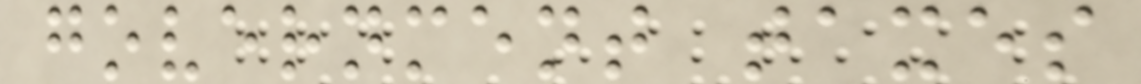government taxes
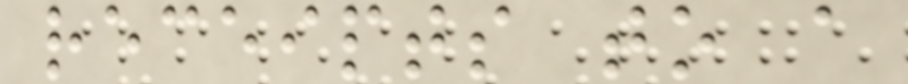receipts to a
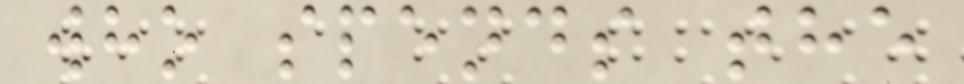who spends the
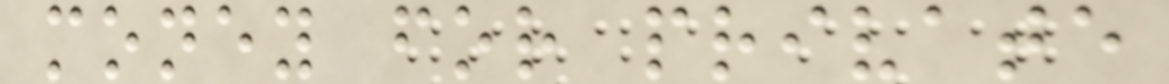money for private
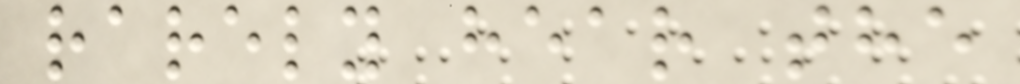rarely hear the
